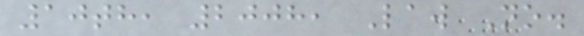10th, 2008, Law No.
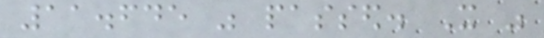11.645 was passed. It was
